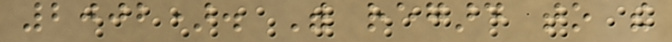2002). With regard to the
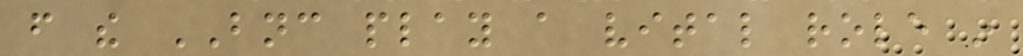from the BNC play a vital role in
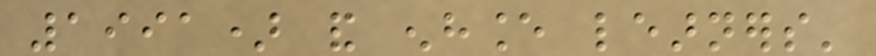1991) and enhance learners'
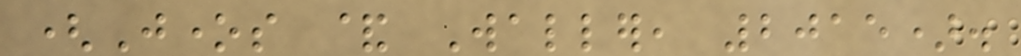(Jones & Waller, 2015).
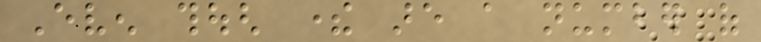Even though there are a number of
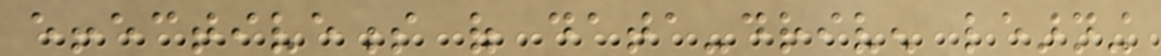effectiveness of data-driven learning
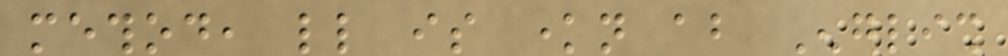method, little is known about English
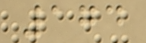174
